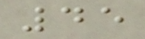45
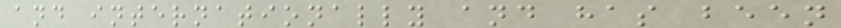and internationally and has been
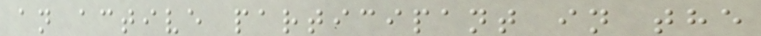an active participant in the
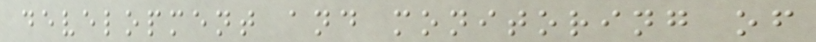development and monitoring of
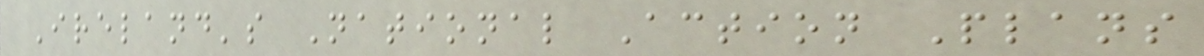Ireland's National Action Plans
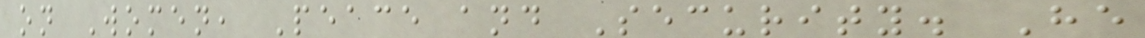on Women, Peace and Security. He
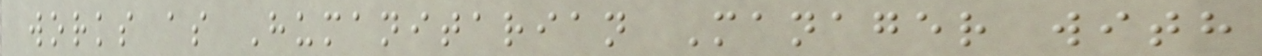works as Humanitarian Manager with
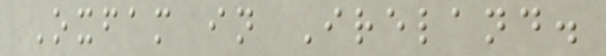Oxfam in Ireland.
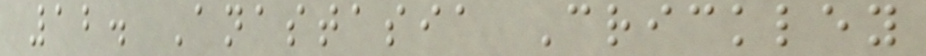12. Anastasia Crickley
